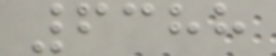6388
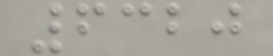6320
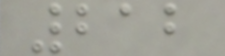212
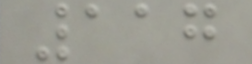117
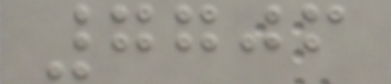7706
